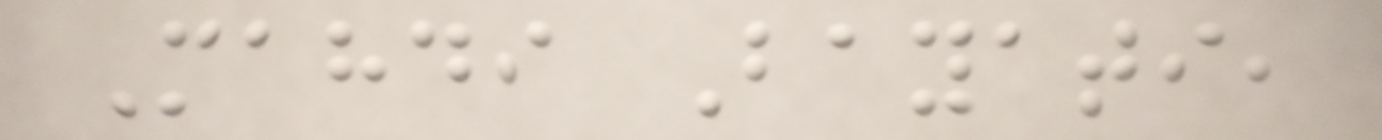Mahdi Bayati,
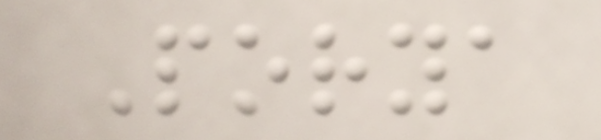Porya
